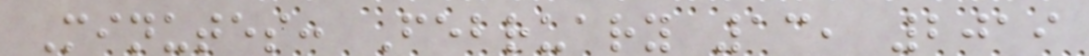Minutes: February 13, 2019
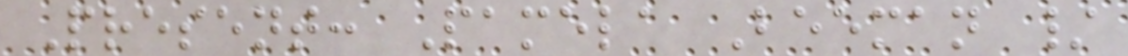Present: Pamela Beeman /
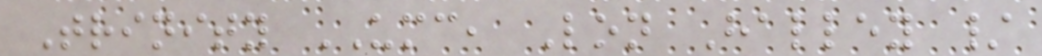Trinity UMC, Lon Halley /
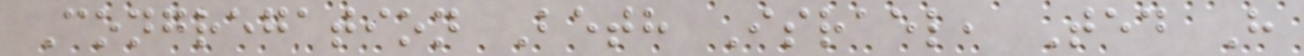Congregation Beth Israel, Ted H
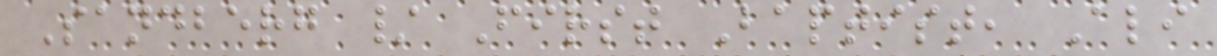Sandberg / First Baptist, Ali
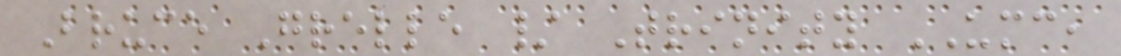Bruce Grelle / Trinity UMC,
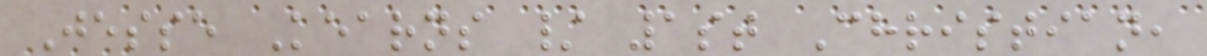Jesse Kearns / 1st Christian,
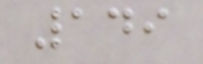149
